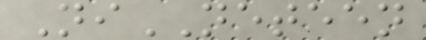NiNETEEN
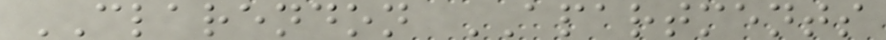CLARENDON APARTMENTS
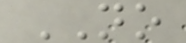NO
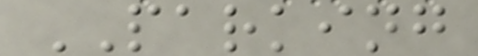PARKING
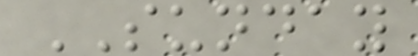SUNDAY
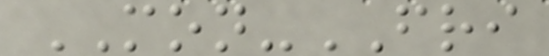MON-FRI
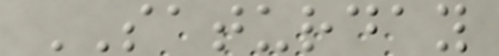SATURDAY
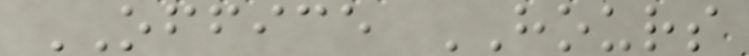OFFICE HOURS
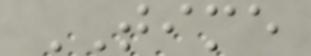TIME
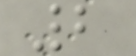2
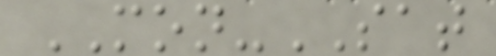MON-SAT
